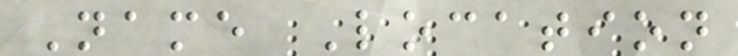Name Location
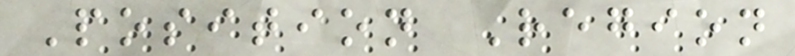Position Region
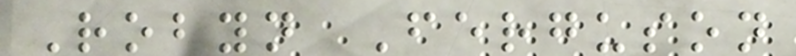Robyn Ferguson
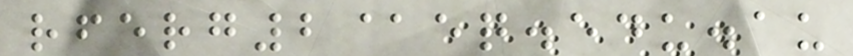rferg2@eq.edu.au
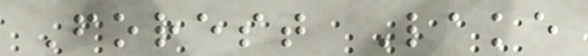Forest Lake
